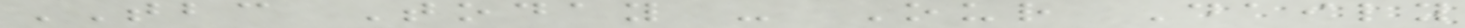TBC Today - Our Daily
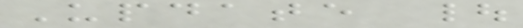Update |
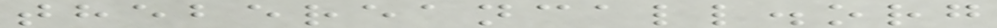thebereancall.org
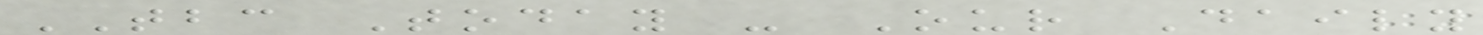TBC Today - Our Daily
